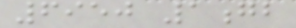6950 1gb
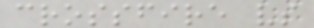crossfire vs
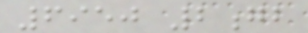6950 2gb
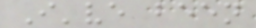I've been
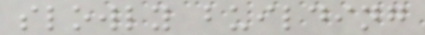slowly building
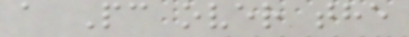a Pc over the
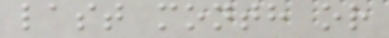last month or
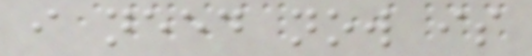i need now is
